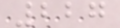227
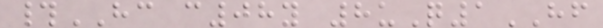#HC c08y 8uQ1HF
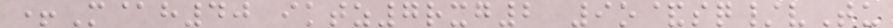+M@h40 iktz7rxg2 9o&sq/vTu
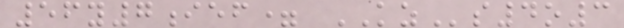56y7ief= KZs4o3
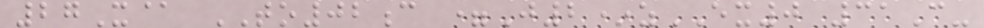27X@ TO02c =J2*zEX0 31C-
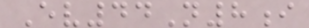Ev44N8i
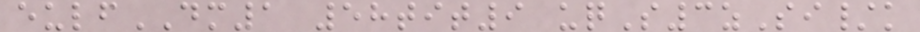eulfDM1 58tit9 uqS3zSi/k
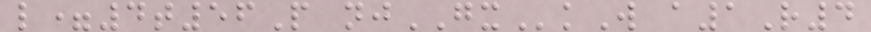l=4t56P njGXkW a1R4
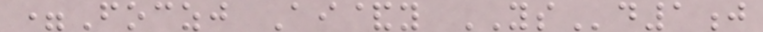=Foczj Ai&y YSd1j
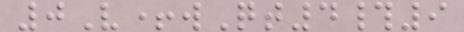0V+wQt4#9
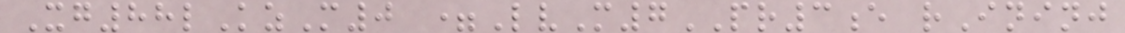Xg88lKzM0 =LvM7PR3e rIninj
